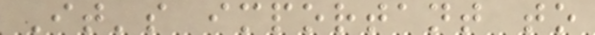It's important to
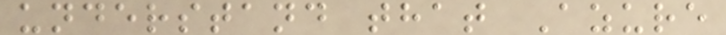understand that Azure
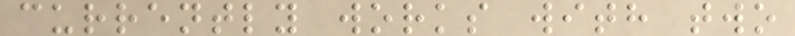currently works with two
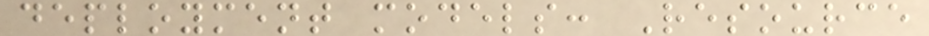deployment models: Resource
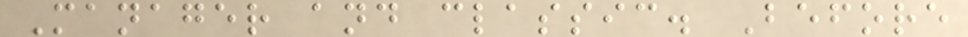Manager and classic. Before
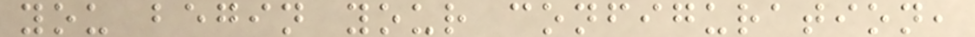you begin your configuration,
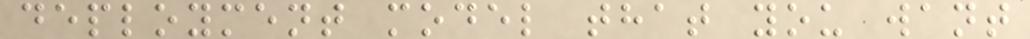deployment model that you want
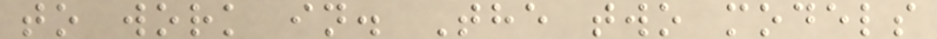to work in. The two models
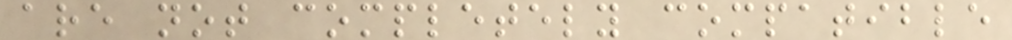are not completely compatible
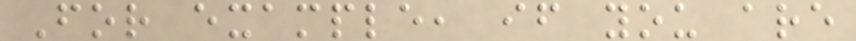For example, if you are
